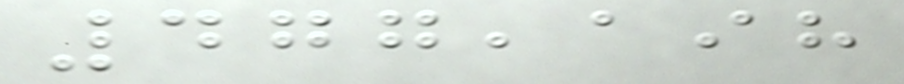477,198
